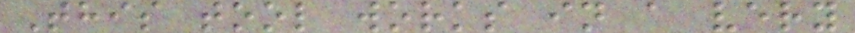This tool works in a very
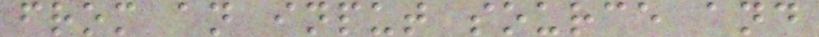from an input source and
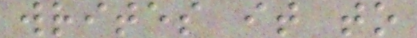writes it to
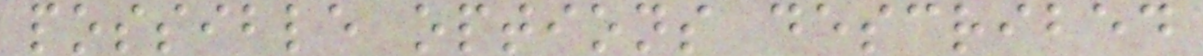possible options described
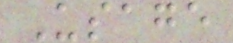Usage
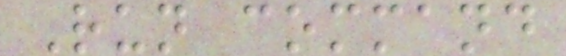Run command
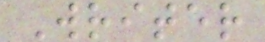Writer
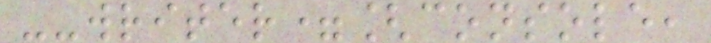--writer=[console,
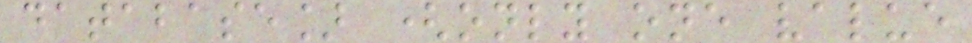database] (only one value
